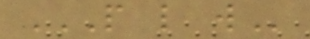P L W
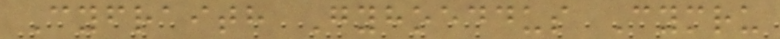Cyfraith Gyhoeddus Cymru
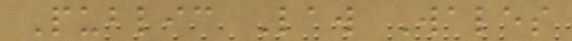Public Law Wales
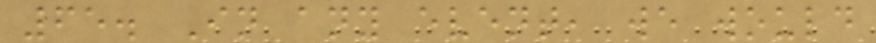65. In any event, we would
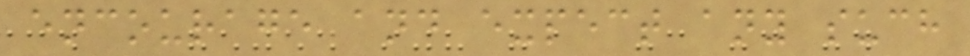encourage and expect any such
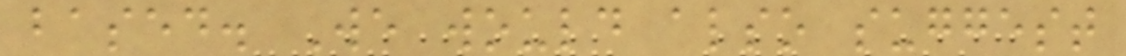based. We would also suggest
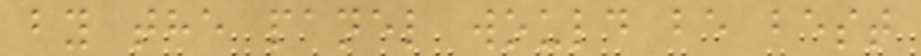by the panel would be best
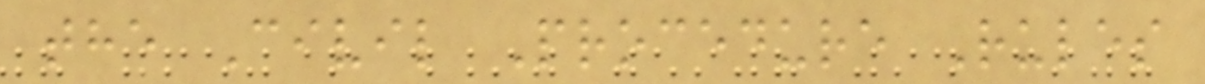the Civil Procedure Rules
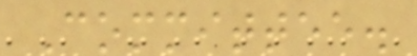Committee.
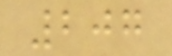207
